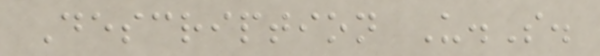Description U.S.
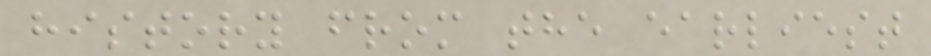history from the earliest
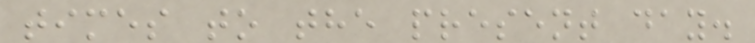times to the present day.
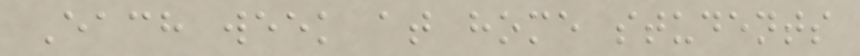Each week at home students
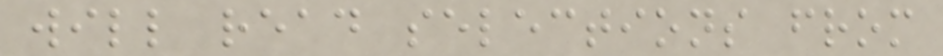will read selections from
